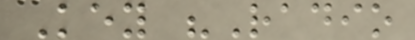Key "Radio
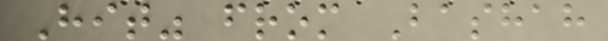Hit" from Bashah
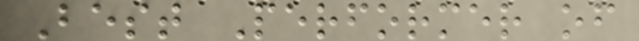Best Performer of
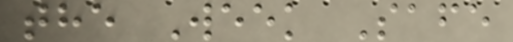the Week Safe
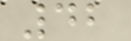42
